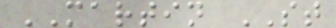MARTIN ST
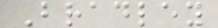Bradley
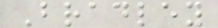Bradley
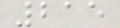215
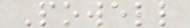Powell
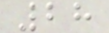28
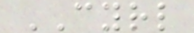CYRL
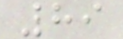89
